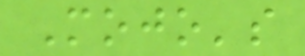Mojo's
